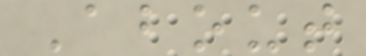About
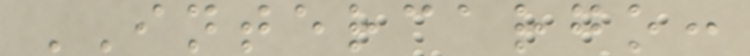INTERCARGO:
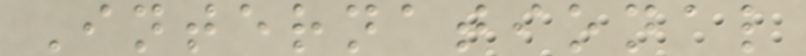International
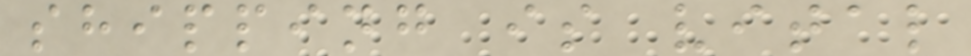shipping is vital
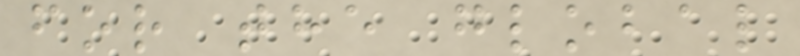for the global
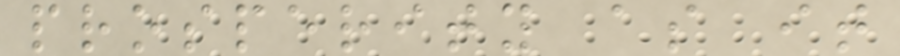prosperity as it
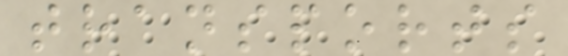transports
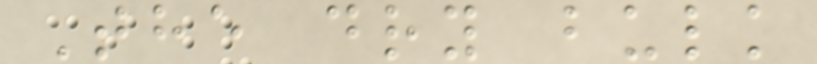The dry bulk
